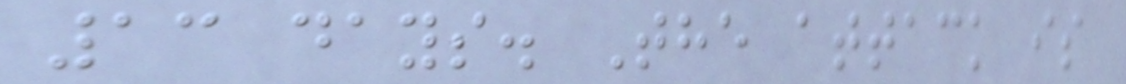13 days. The attack is
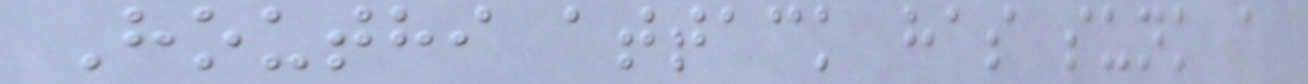Houthi attack has sunk a
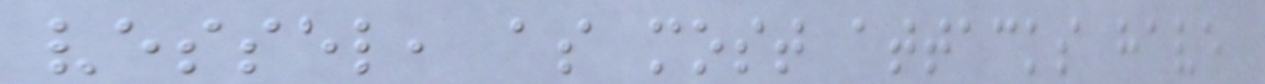vessel, as most attacks have
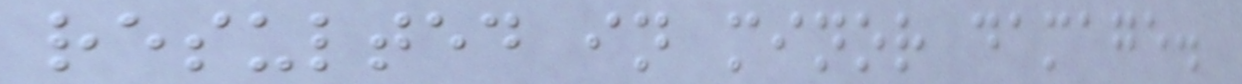resulted in minor damage.
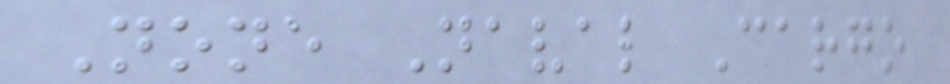None Naval Cargo
